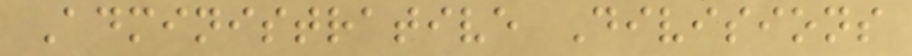Administrative Divisions
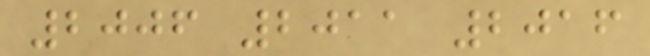2006 2011 2016
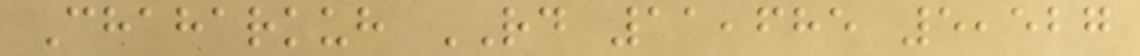Chaharkuh RD 11,685 5,527
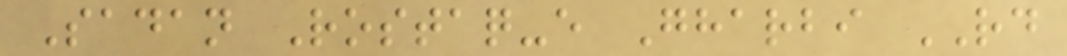Sadan Rostaq-e Gharbi RD
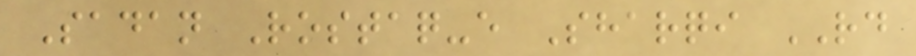Sadan Rostaq-e Sharqi RD
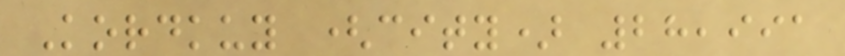Kordkuy (city) 28,991
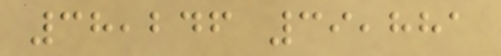38,246 39,881
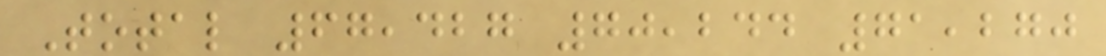Total 67,427 70,244 71,270
